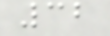32
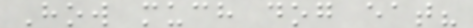How much dog eat?
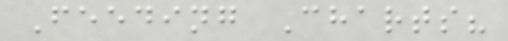Feeding Charts?
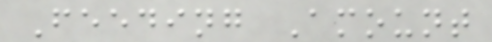Feeding Amount
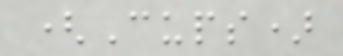(Cups)
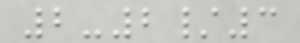2-2/3
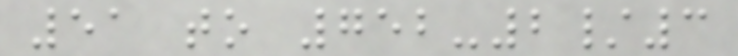51 to 752-2/3
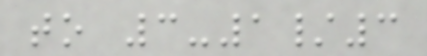to 3-1/3
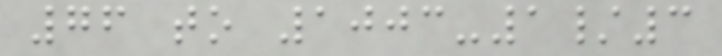76 to 1003-1/3
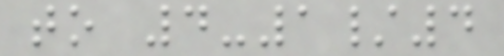to 4-1/4
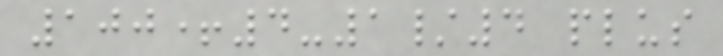100+4-1/4 plus
